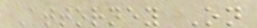Attorney On
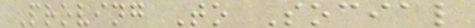Proving To Social
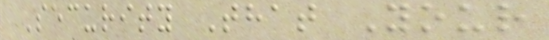Security That Your
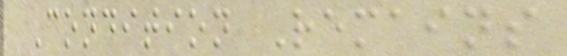Condition Remains
